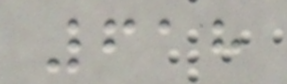618
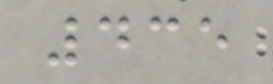435
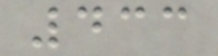433
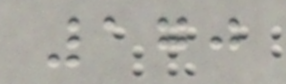170
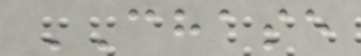CHASE
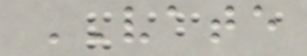VATE
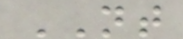NT
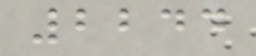2244
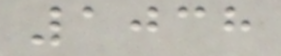1038
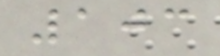103
